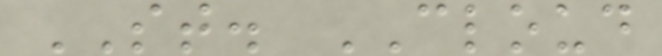ST. CLOUD
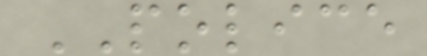POLICE
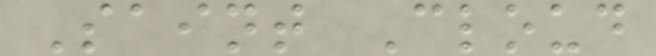Saint Cloud
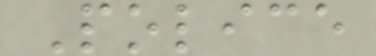Police
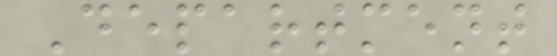Department
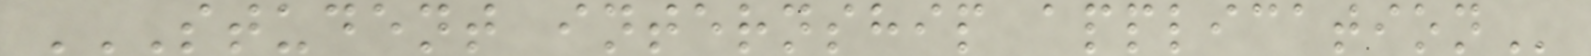STUDENT INTERNSHIP APPLICATION
